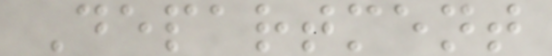Department
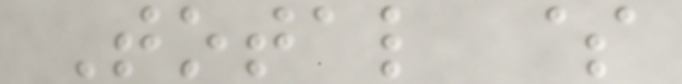Total $
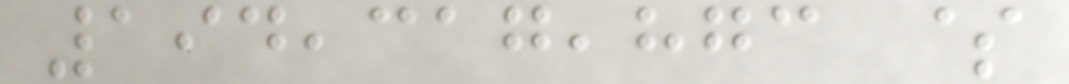194,317,873 $
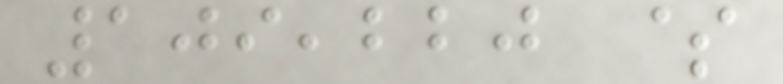109,220 $
